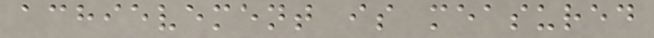achievement is measured
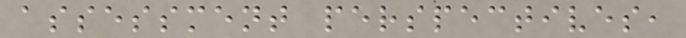assessment perspectives,
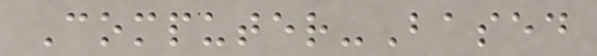Computer-Based
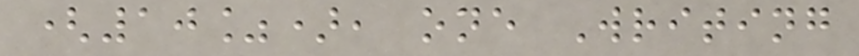(10%), one Writing
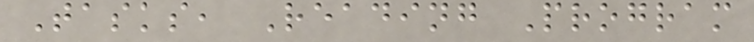Tasks, Reading Program
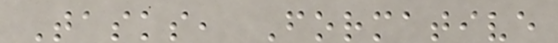Tasks, Formative
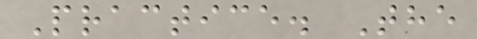Practice. The
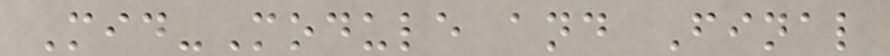Mid-Module and Final
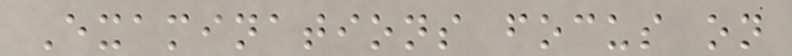Examinations focus on
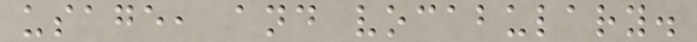usage, and vocabulary.
